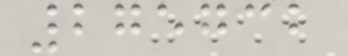275732
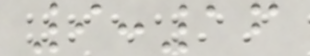9:16
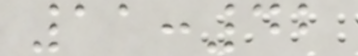11:42
